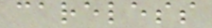careless
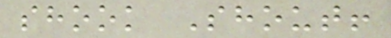shook Shout!
